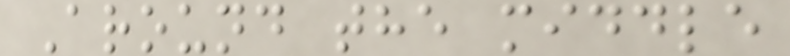Around the middle
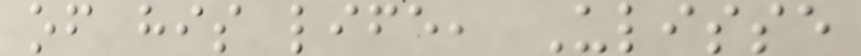of his life, Ulisse
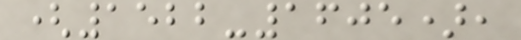(1522-1605),
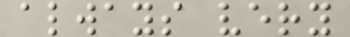always very
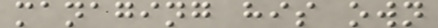managing his own
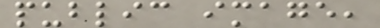public image,
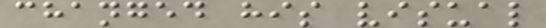changed his visual
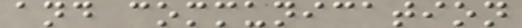and communication
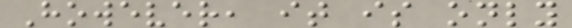However, it is only
